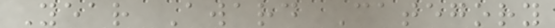Year Award Category
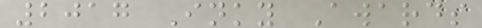2017 Inky Awards
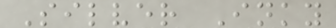Silver Inky
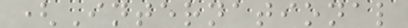(International
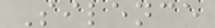Silence
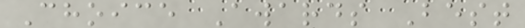Choice Awards Best
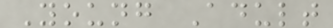Young Adult
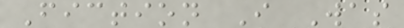Fiction I Was
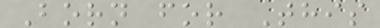Born for This
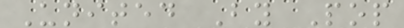United By Pop
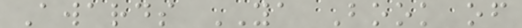Awards YA Book of
